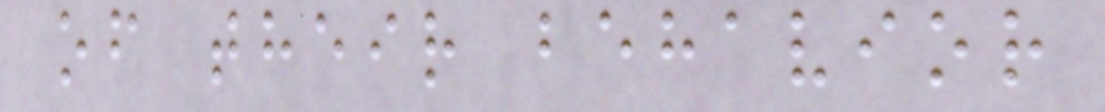of their behavior
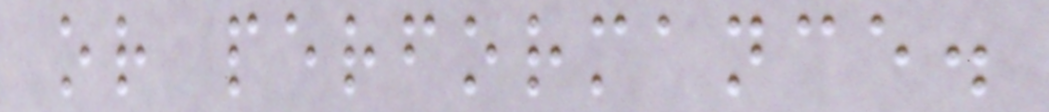or performance.
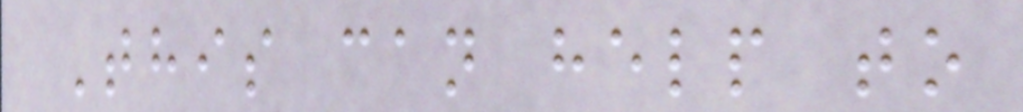This can help to
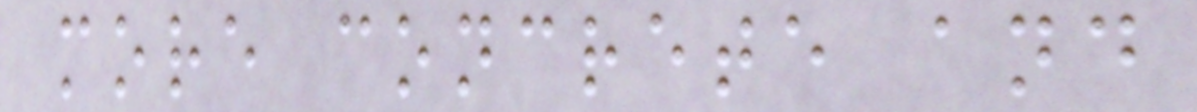more concrete and
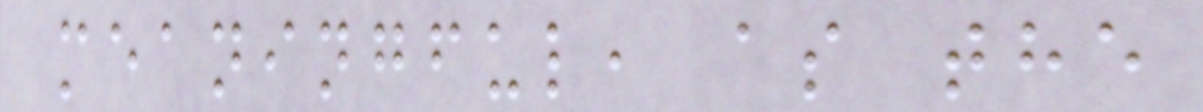meaningful, as the
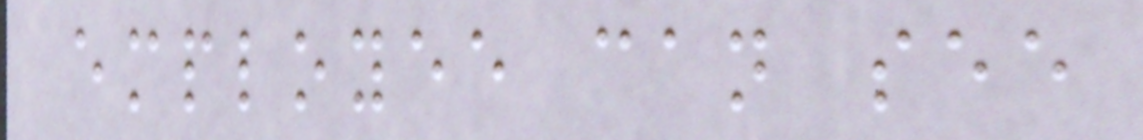employee can see
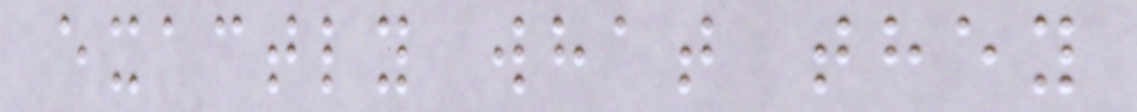exactly what they
